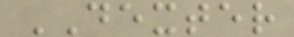DEXTER
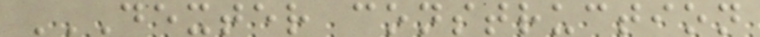DEXTER CONSTRUCTION
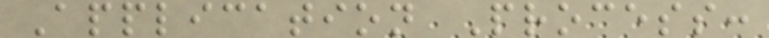Application Process:
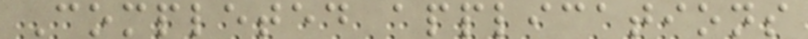Completed applications
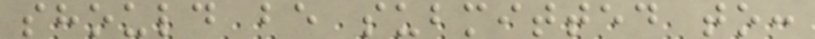should be submitted to:
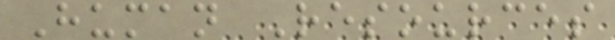Human Resources
